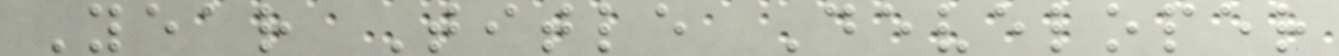Year Title Developer
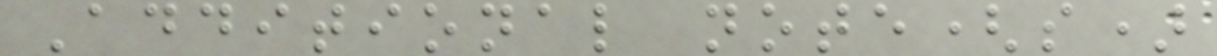Additional note(s)
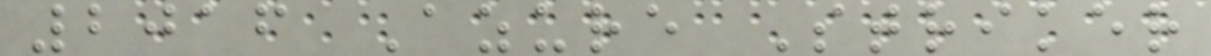2016 Azure Striker
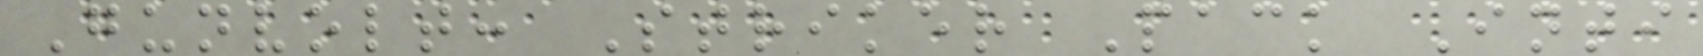Gunvolt: Striker Pack Inti
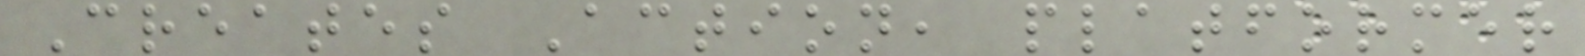Creates Action, platformer
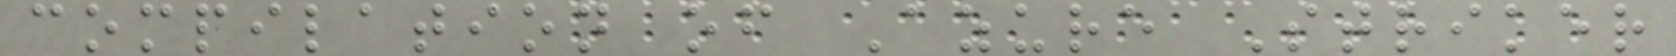compilation of Azure Striker
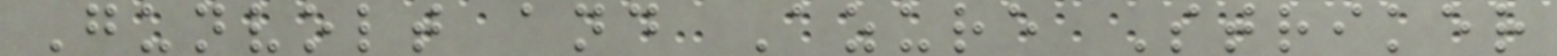Gunvolt and Azure Striker
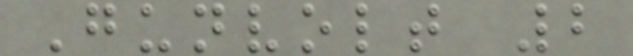Gunvolt 2
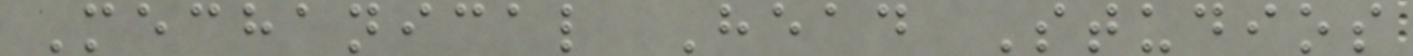Mechanical Head Studios
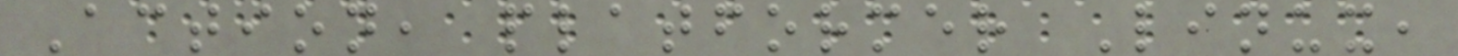Action, platformer Linux,
